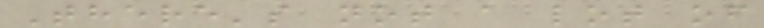There's not a lot of
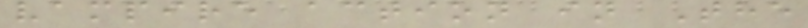vampire action in The
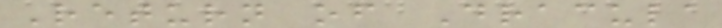Return of Dracula
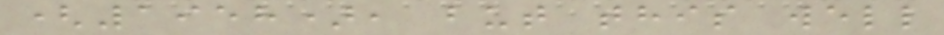(1958), but this well
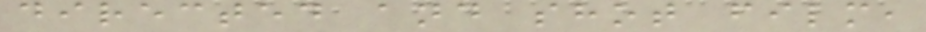directed and shot film,
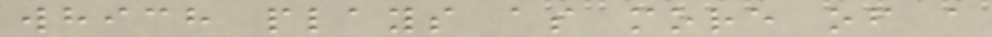which plays as more of a
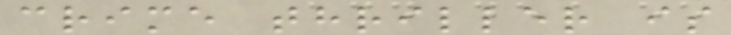crime thriller is
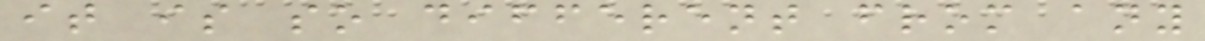it is so different from any
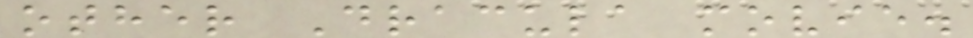other Dracula movie.
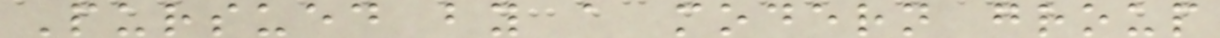Pursued by a modern group
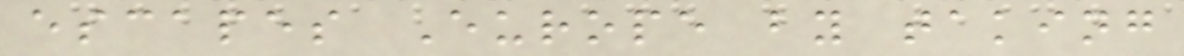escapes Europe by taking
